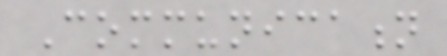Communication
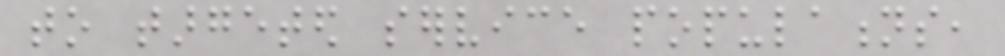to targeted service populations,
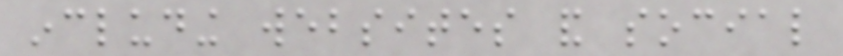including websites and social
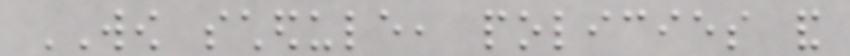WOW schedule, policies and
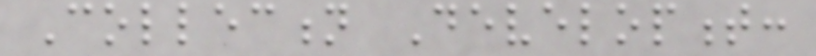Collection Development:
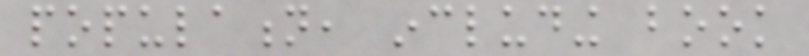population, including book
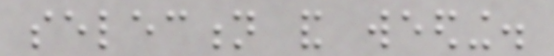selection and weeding.
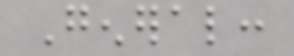General:
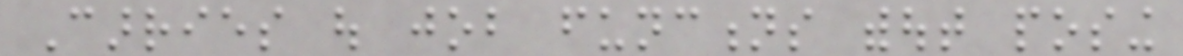Carries out job functions without posing
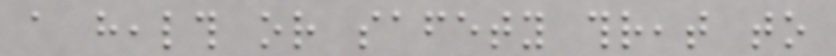a health or safety threat to
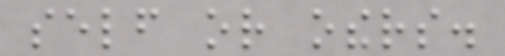self or others.
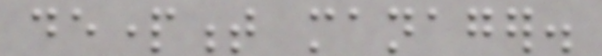department manager.
